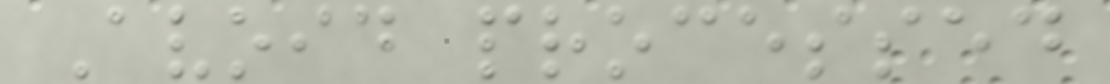Avoid processed
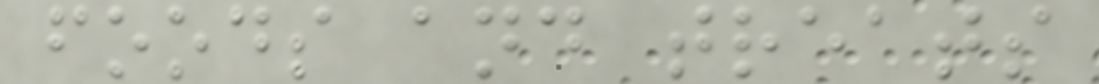foods and treats
